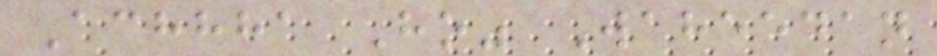Achhha Ho" Waheedan
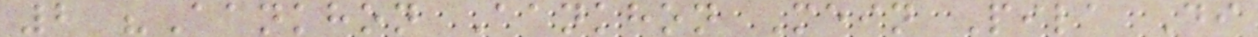2 "Aankhon Aankhon Mein Pila Di
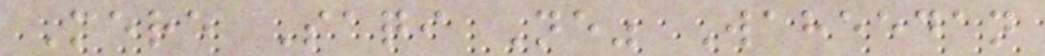Mere Saqi Ne" Waheedan
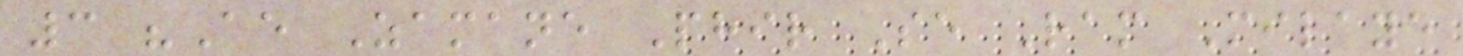3 "Ae Zamane Phir Se Ram Milaye
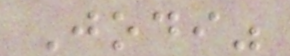Jodi"
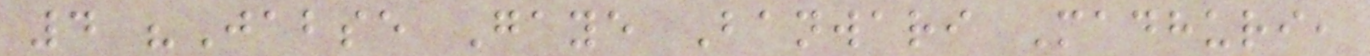4 "Jabse Gaye Banwari Madhuri,
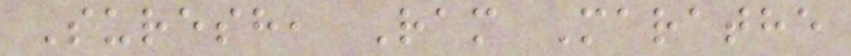Suresh, Ram Marathe
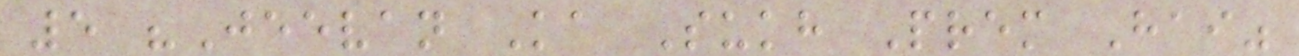5 "Jeevan Ka Sukh Prem Hai"
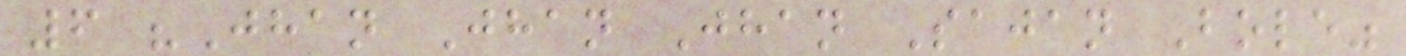6 "Jhan Jhan Jhan Sajan Bole"
